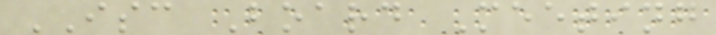ISC Board Meeting
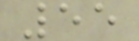55
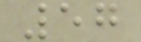57
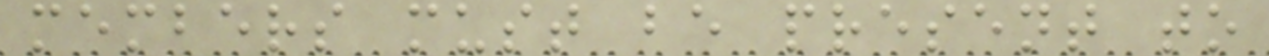members must be present to
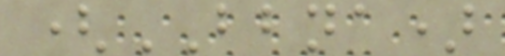(BBNA)
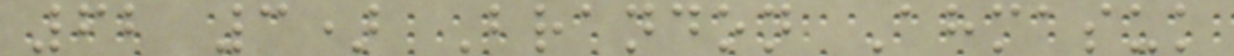62 3) Brandon Ahmasuk
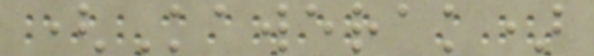(Kawerak)
